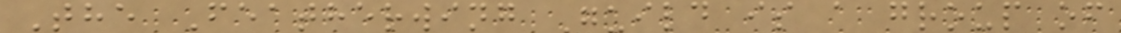The Featherwing Guild is a group of
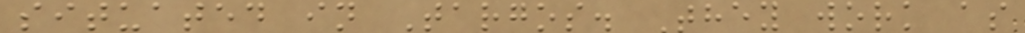situated in Targos. They work as
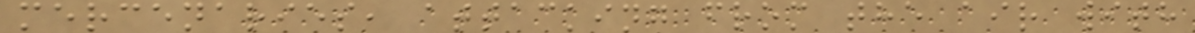mercenaries, attacking from the air with
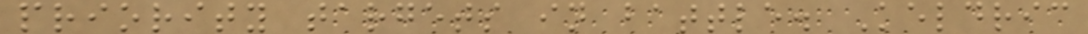priority targets in battle. Keldric
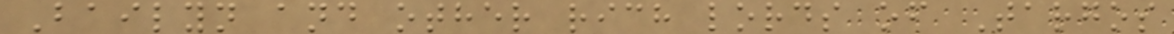Bailyn and other rich lords of Targos
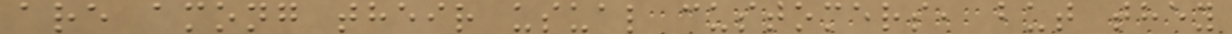are among their usual customers, but they
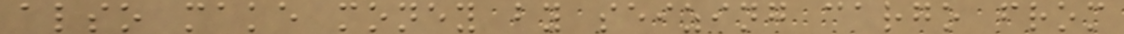also make money by seizing cargo from
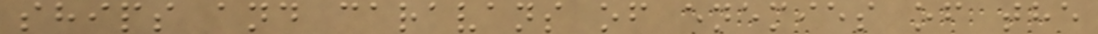ships and caravans of enemies of the
